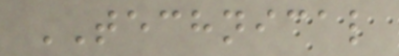TECHNICAL
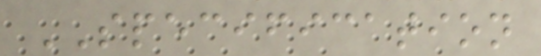SPECIFICATION
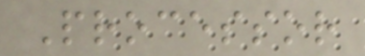Processor
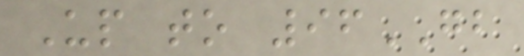Up to 96GB
